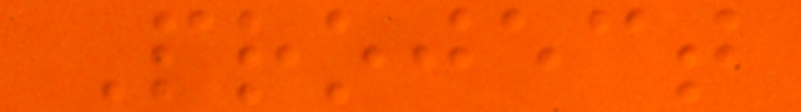Project
